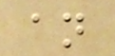an
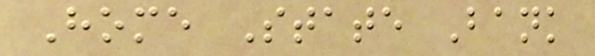Home State Bank
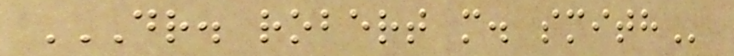DR. ROBERT M. SMITH
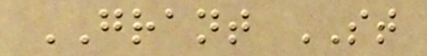GRANT ST
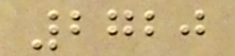2720
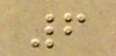6
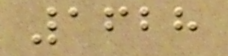1628
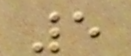5
